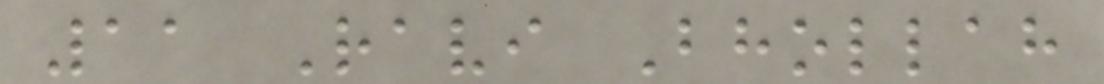11 Ravi Bhollah
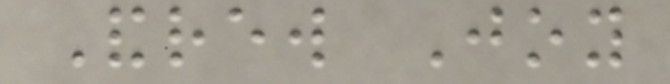Andrew Joy
